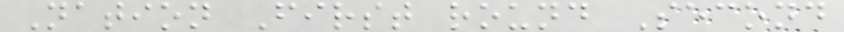Nation First round Second
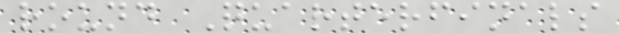round Quarterfinals
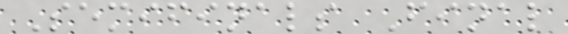Semifinals Final
